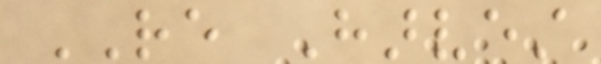RE Harvest
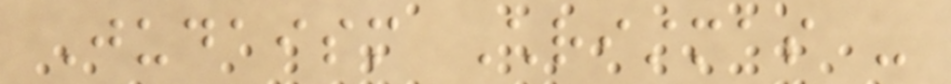Judaism Christmas -
